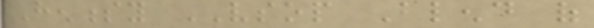Hennessy VSOP Blend of
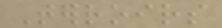Terroirs
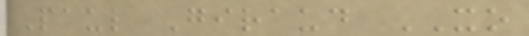Paul Giraud XO
